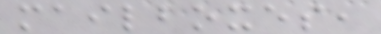mailboxes,
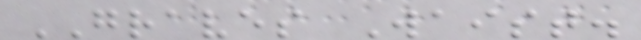GRAVES Waist.
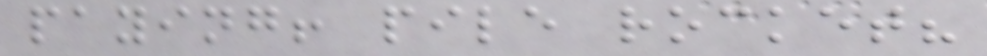paying! pile rocket?
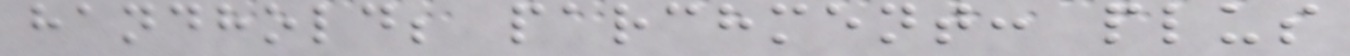handhold; parchment: plus
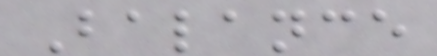Balance
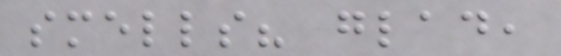smells? glad,
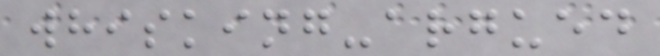whisking-argued
